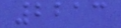2213
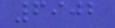6902
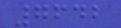7642
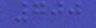700
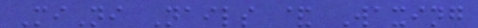MiNi Nails & Waxing
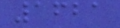1621
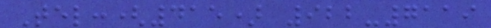Tel:(415) 922-7119
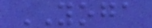YOGA
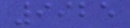9925
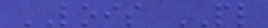LOIS PL
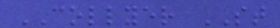COLLYER ST
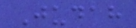Judah
